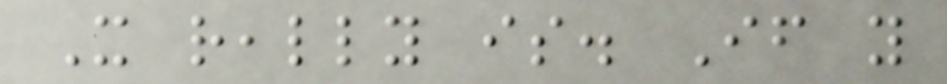It really is. If you
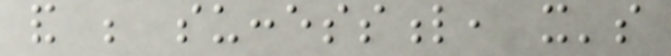and be successful, it's
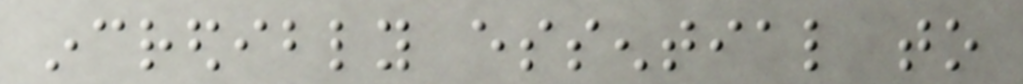incredibly essential to
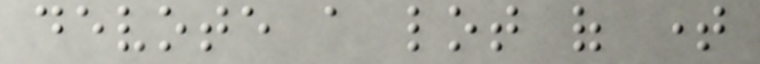devote a lot of time
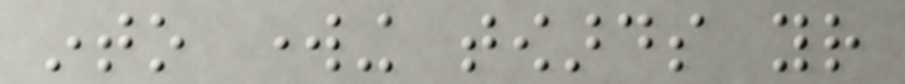into working towards your
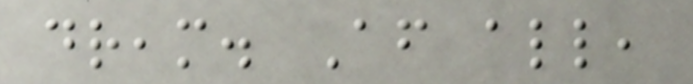dream. After all,
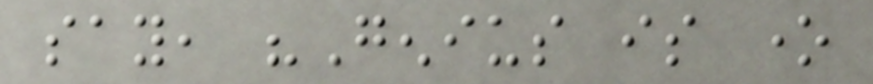say, "Genius is one
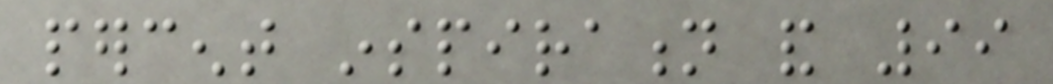percent inspiration and 99
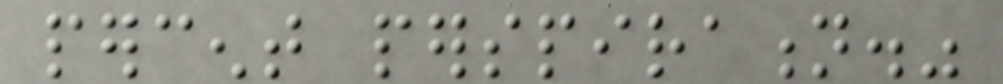percent perspiration."
